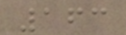163
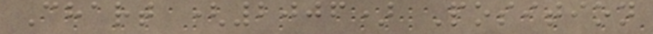Chart (2006) Position
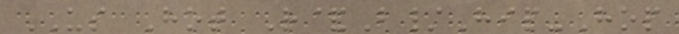US Hot R&B/Hip-Hop
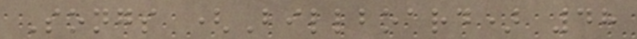Songs (Billboard) 48
